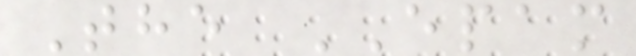The EPAM
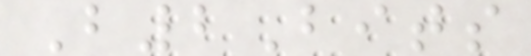B2Bits
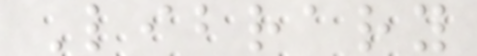Library
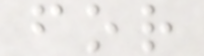for
